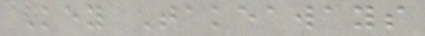Key Takeaways
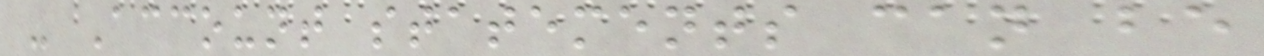- Account statements can be
